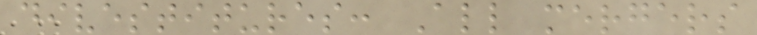divestitures: All mergers
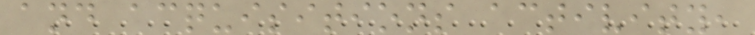and acquisitions activity,
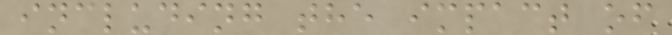including the impact of
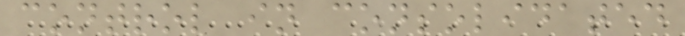control in consolidated
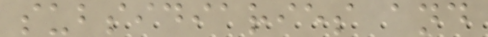subsidiaries and
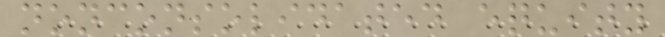nonconsolidated equity
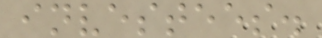investees.
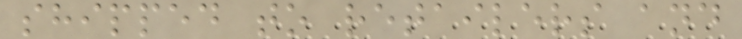shipped to retailers and
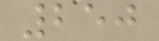250
